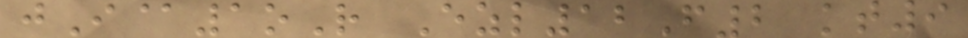jI@1oR Ezl12F2 kt9
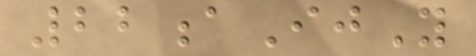22aIjY
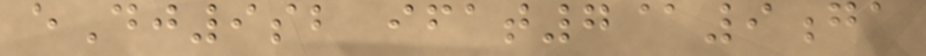eDj9sb ifat7@9ga
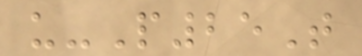u-P25T
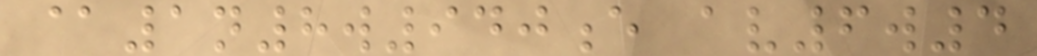@1n8w940e av6w4
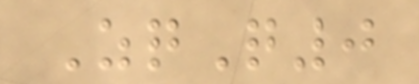ZqQ0
